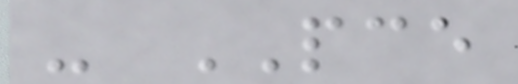- PCE
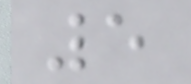5
